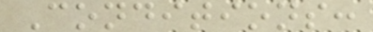Conditions:
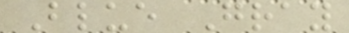Blue Gray
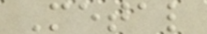Metal
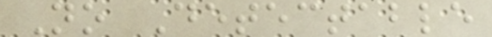No Detectable
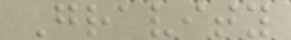Gravity
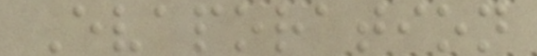Evaporation
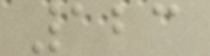123
